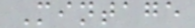Mintage
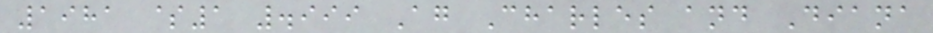1981 $1 .999 Ag Charles and Diana
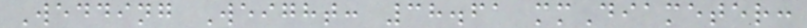Wedding Weight: 38.61 mmDiameter:
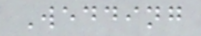Wedding
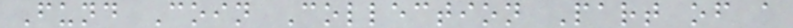Fund Coin Collection Part of a
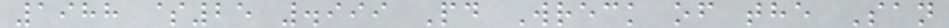1988 $25 .999 Pd Wreck of the San
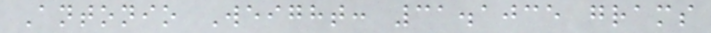Antonio Weight: 31.1035 grams
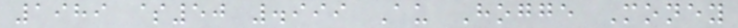1989 $50 .999 Au Hogge Money
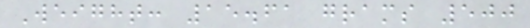Weight: 15.61 grams 500
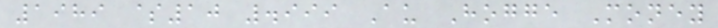1989 $10 .999 Au Hogge Money
